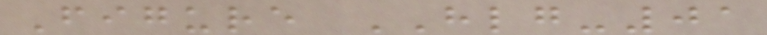Figure HLG-01
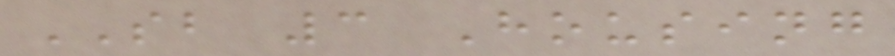SB 3 Housing
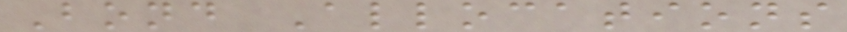Bond Allocations
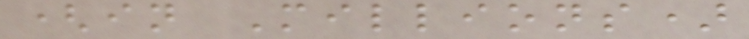(in Millions)
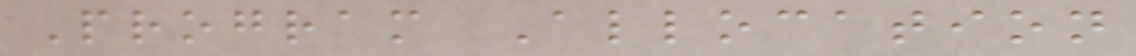Program Allocation
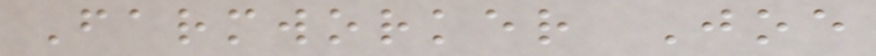Farmworker Joe
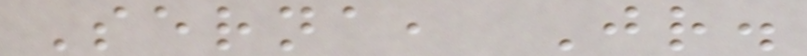Serna, Jr.
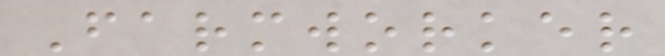Farmworker
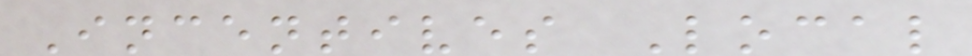Incentives Local
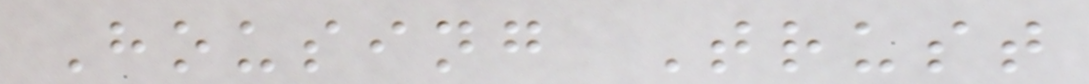Housing Trust
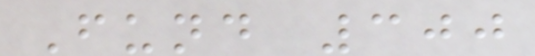Fund 300
